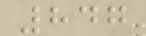847
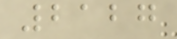2127
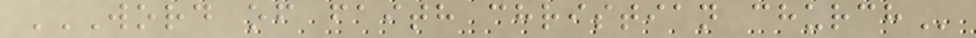WORD OF FAITH CHRISTIAN CHURCH
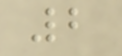2
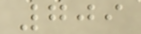709
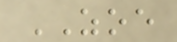ZOE
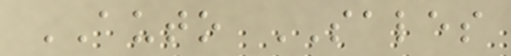AUTO SALES
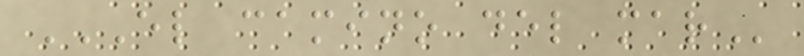EL CAMINO DEL MAR
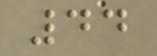44
